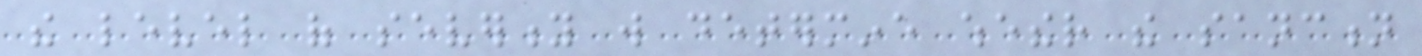the level of severity will determine whether the sanction
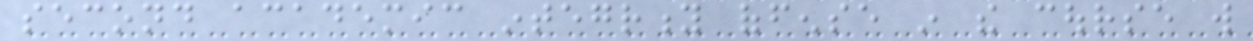second academic integrity offense in the course will
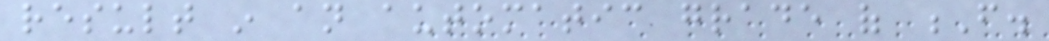result in an automatic grade of F.
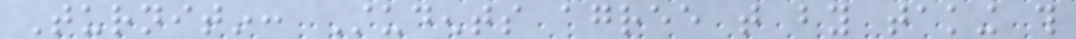Turnitin: Students agree that by taking this
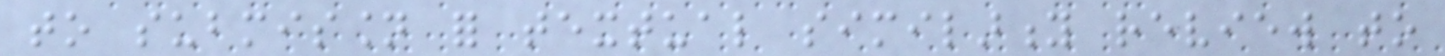to submission for textual similarity review to
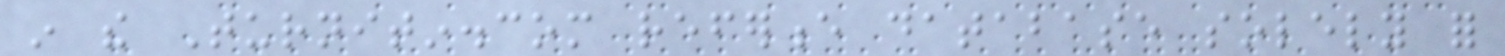in the Turnitin.com reference database solely for
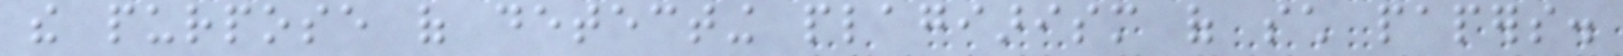the purpose of detecting plagiarism of such papers.
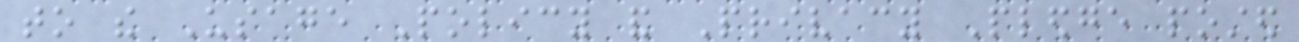to the Usage Policy and Privacy Pledge posted
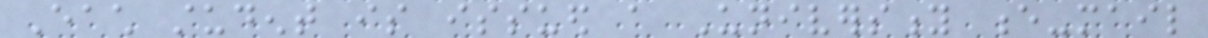Each student is issued a University e-mail
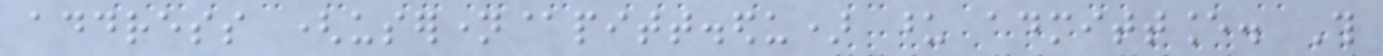address (username@pitt.edu) upon admittance. This
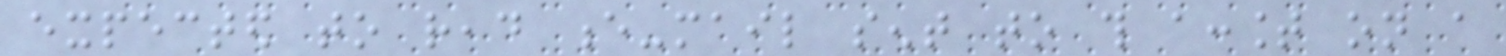expected to read e-mail sent to this account on a
